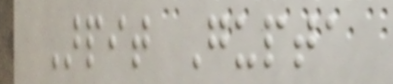Arpit Gupta
